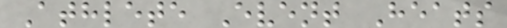Athlete Event Heats
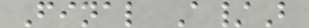Final A/B
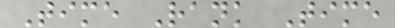Time Rank Time
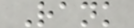Rank
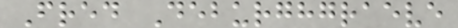Fred Deburghgraeve
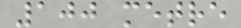100 metre
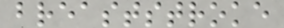breaststroke
